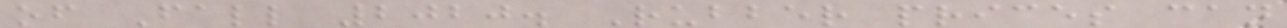of Fall 2020. Rubber prices can
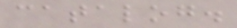catalog.
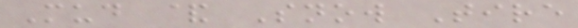Mud & Snow Tire
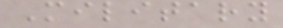Military
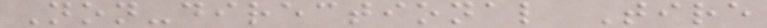Non-directional Tire
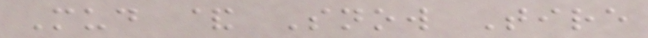Mud & Snow Tire
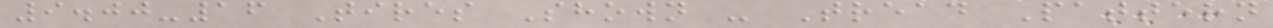9.00-16 Tires Shown - Tread Pattern
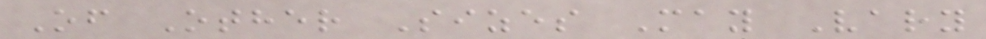Of Other Sizes May Vary
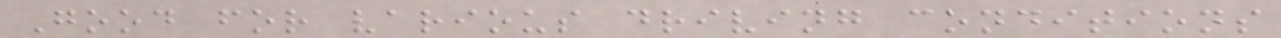Good for various driving conditions
